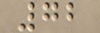72
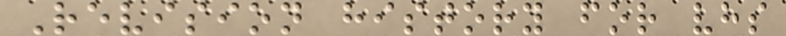Revision history for vhs
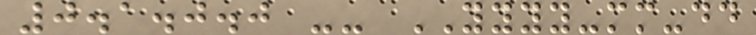0.1.0.0 -- YYYY-mm-dd
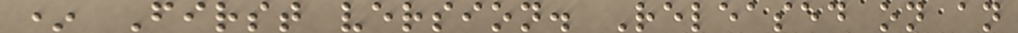* First version. Released on an
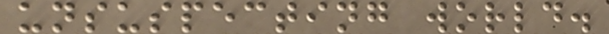unsuspecting world.
